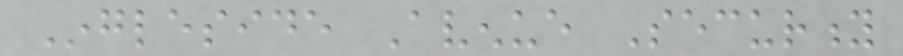Ingleside Avenue Security
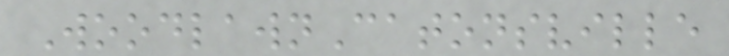WoodlawnCatonsville
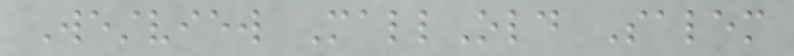Westview MallOld Salem
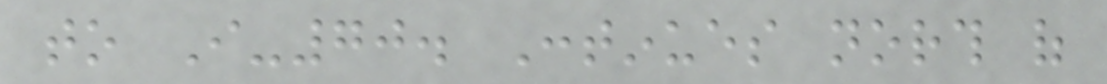to I-70. Continues north of
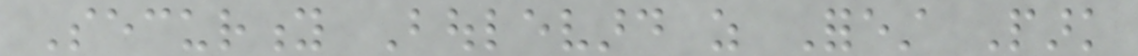Security Boulevard as Forest Park
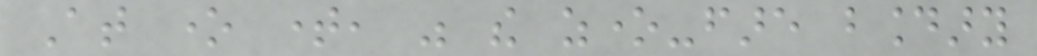At one time, was the zone-fare boundary
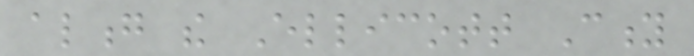along the Ellicott City
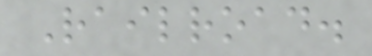Railroad.
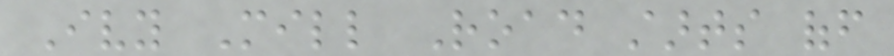Ivy Mill Road starts off
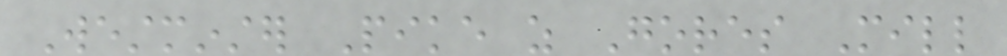Westminster Pike as Gores Mill
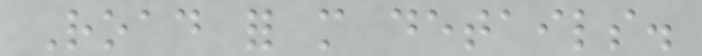Road for more details.
